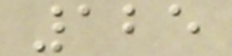125
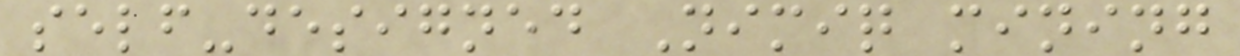self-designed Nimiq mining
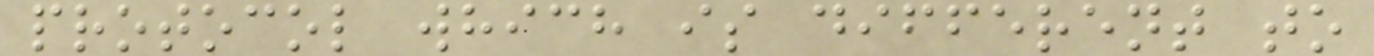protocol which is different to
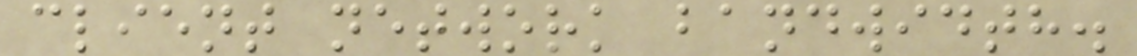client network bandwidth.
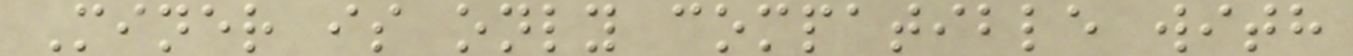Miner is only compatible with
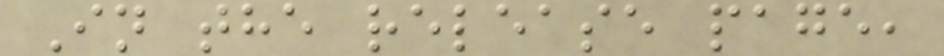In the release page,
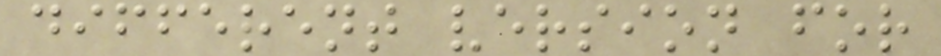different version for
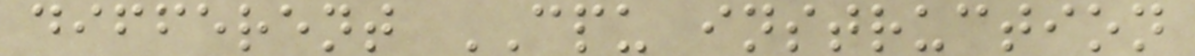different CPU instruction
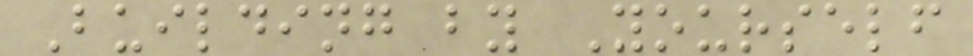Building by Yourself
